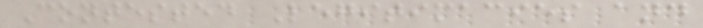Contested Legitimacies and
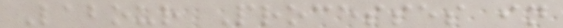Labour Processes in
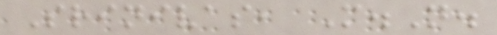Srinivas, M.N.
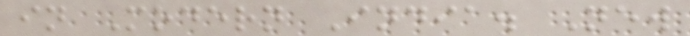in Modern India. New
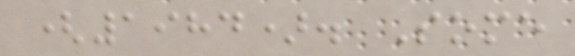(1984). Some
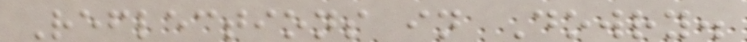Reflections in Dowry.
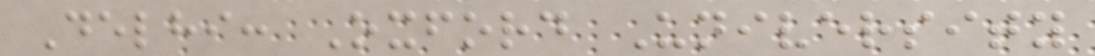Delhi: Oxford University
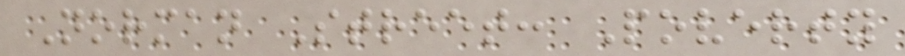Norman Street: Poverty
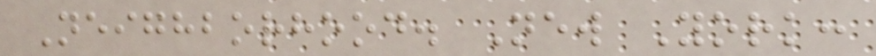Neighborhood. New York:
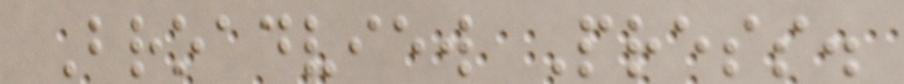Broadview Press.
